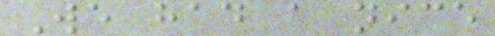We had a nice
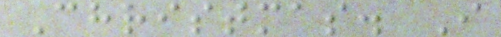Christmas. I
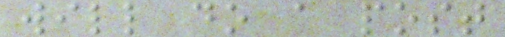will do a post
